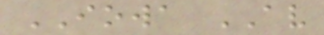IOWA AV
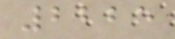2225
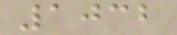1032
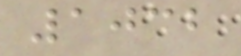1032
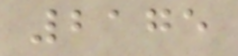2175
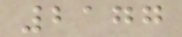2177
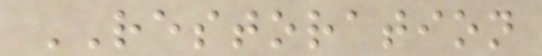RESTORATION
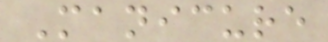Manicure
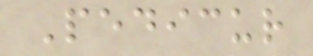Pedicur
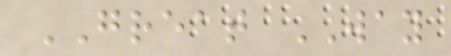GREAT WAY
